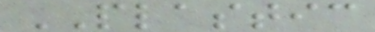PLASTIC
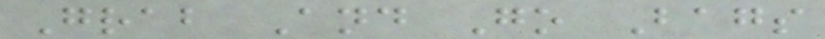Grab And Go Bags
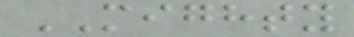MIGHTY
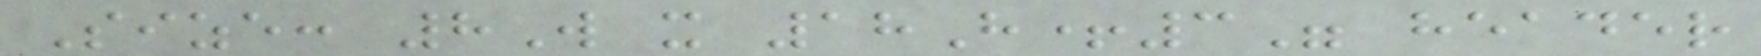Size: 8W x 18H+3" header
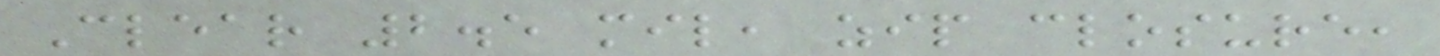Clear 2.5 mil, zip closure,
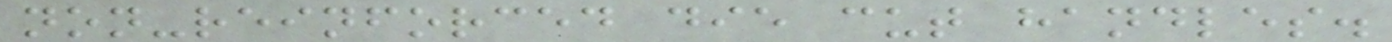non-reinforced die cut handles.
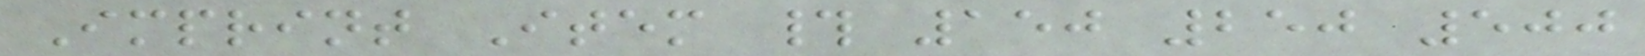Imprint Item # 150 250 500
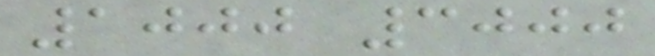1000 3000
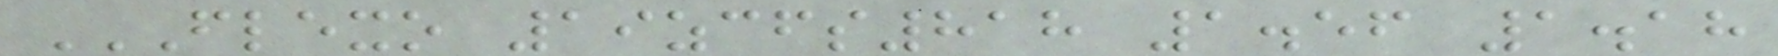FLEXO 19ZCFS818 1.56 1.18
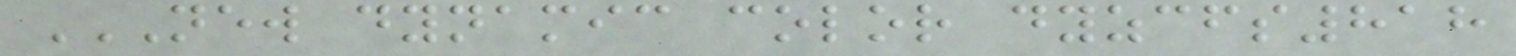NEW DYNAMIC COLOR DYZCFS818
